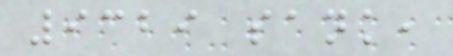9329 sank,
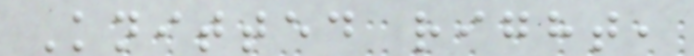Knitted right,
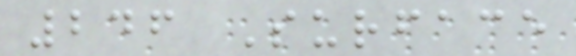246 Surface
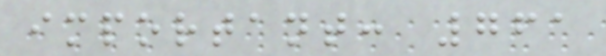important: 761
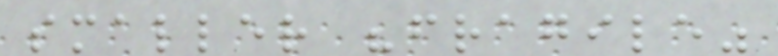smaller "fragile"
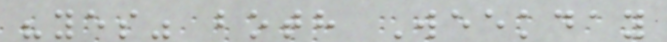"yes" both Weekday
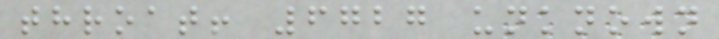throat! 6727 unknown
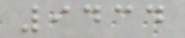9434
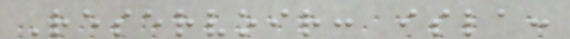Reservoir: isla:
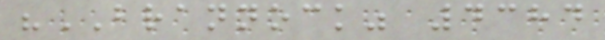"BRANNOCK" 4384
